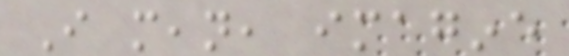I mean, imagine
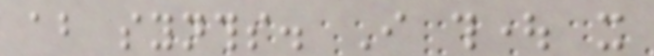about synths. I thought it
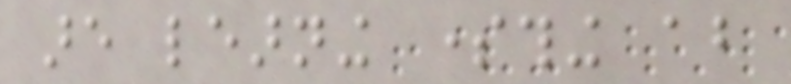are learning something about
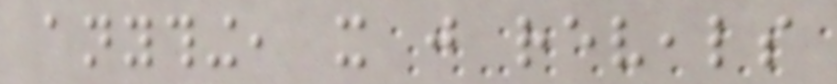anything, it just reveals
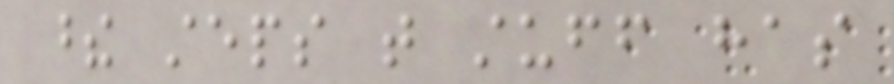these steps that stuff has
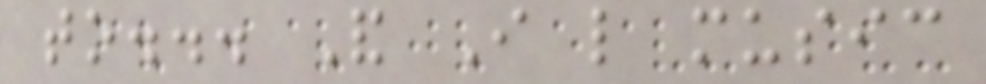to... And I like music
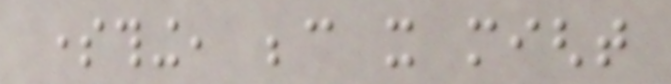something, because it might
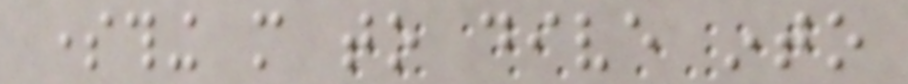something more to dive into
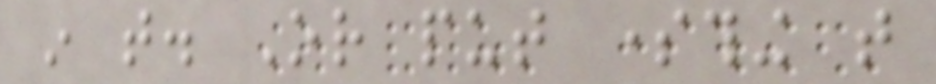in that. Or put something that
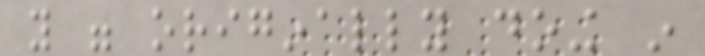you were originally doing in
